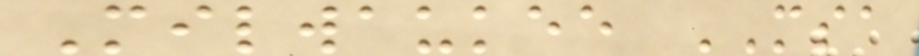Milwaukee MSA
